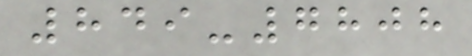849-7808
